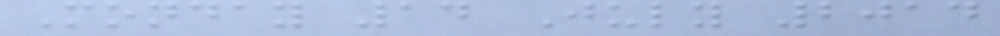Monday 14 July 2014
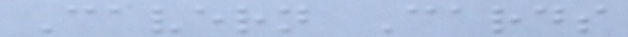Cavern Cards
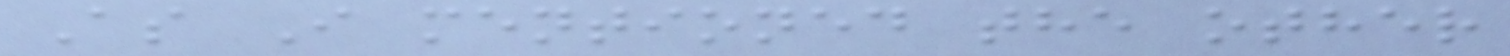As I mentioned the other
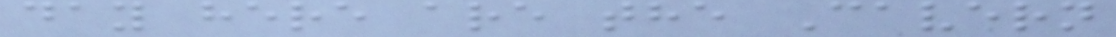day here are the Cavern
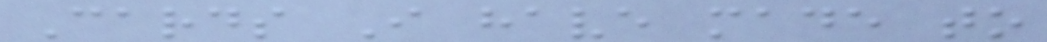Cards I have made to
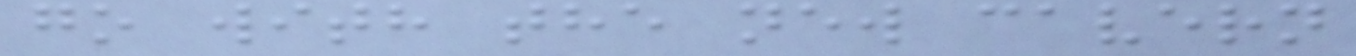go with the new cavern
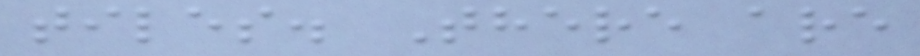tiles. There are
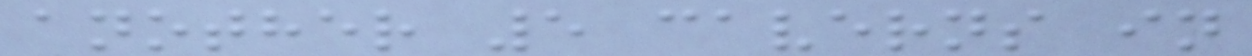another 5 caverns in
